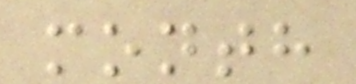month
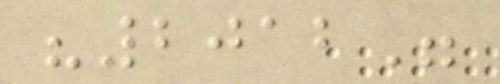"2012"
